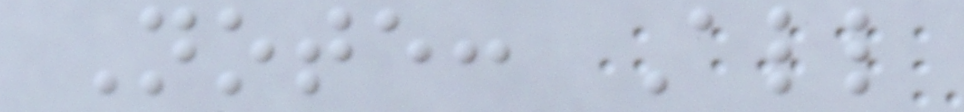Note: All
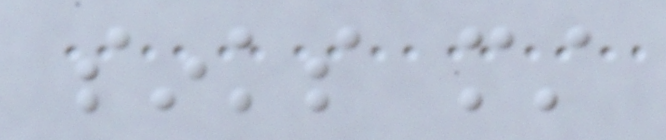sinks must
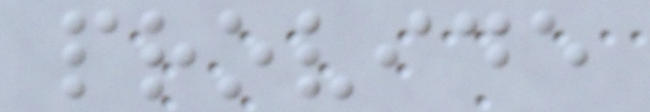provide
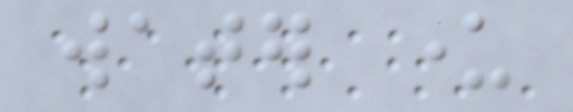water under
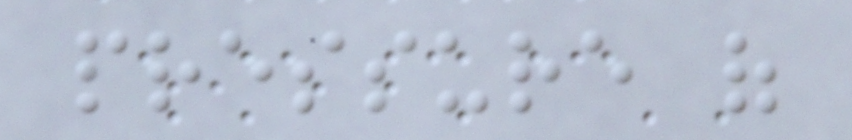pressure of
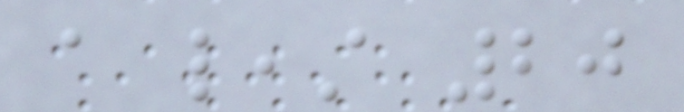a least 20
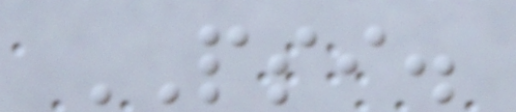PSI.
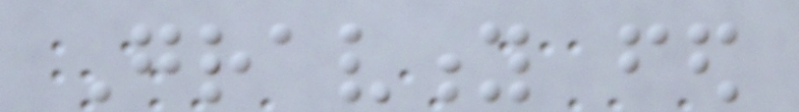Gravity fed
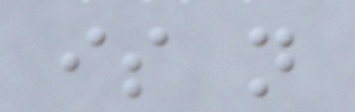is not
